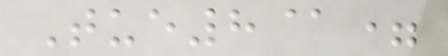Tue8@=
